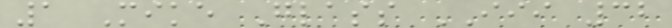1 Mike Glass III 32
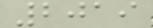2019
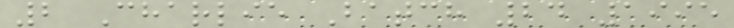2 Charlie Batch 24 1995
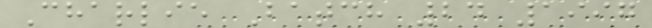Charlie Batch 24 1997
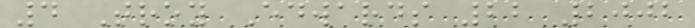4 Troy Edwards 22 2002
